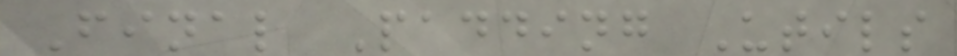Final Padding Utils
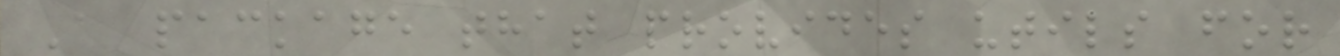A package that provides utils for
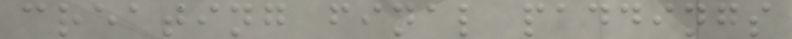creating final paddings
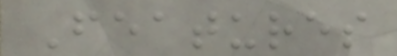Features
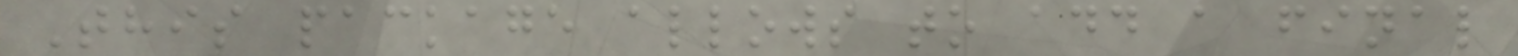This package allows to add a final
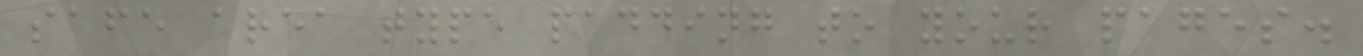safe area type padding to your pages.
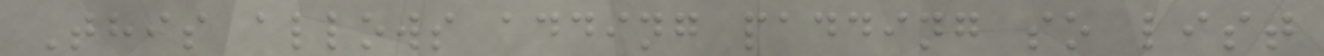This allows adding padding so list
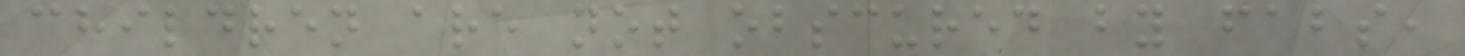children are not obscured by fabs,
